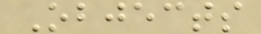Objects
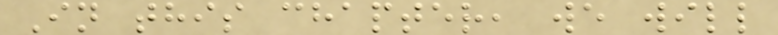In this chapter, we will
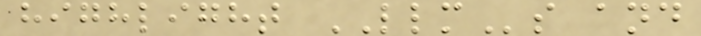highlight LLMs and
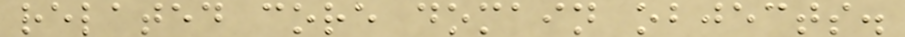related core domain objects.
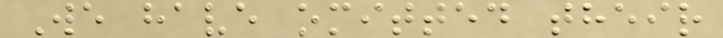We have omitted their
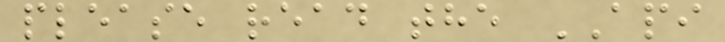please read the API
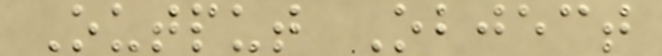Output Object
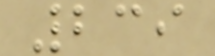239
